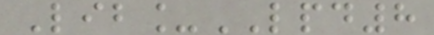Lib_LPD8
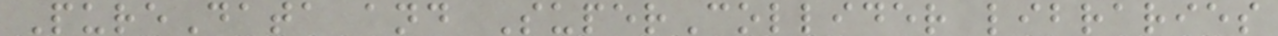PureData and SuperCollider libraries
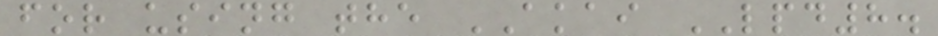for using the AKAI LPD8.
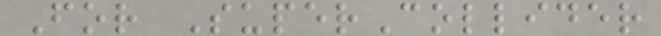For SuperCollider
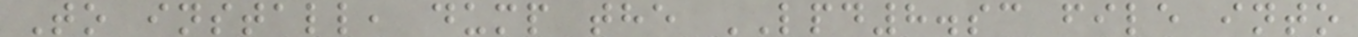To install, dump the LPD8.sc file into
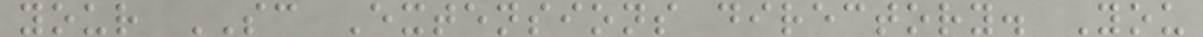your SC Extensions directory. You
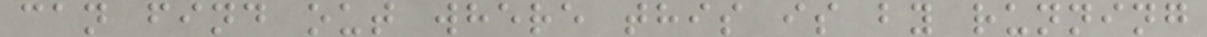can find out where this is by running
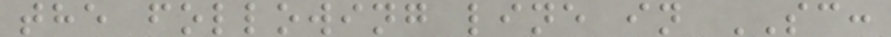the following line in SC:
